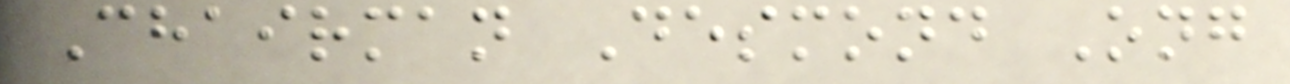Chairman Desmond Ong
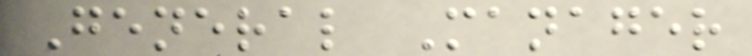General Manager
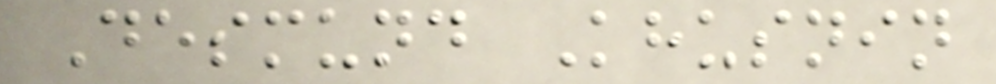Desmund Khusnin
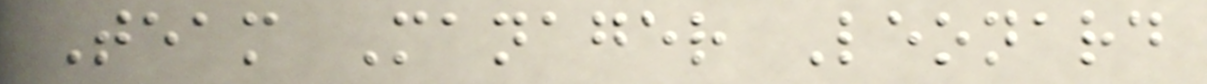Team Manager Leonard
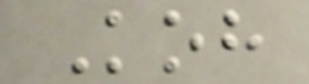Koh
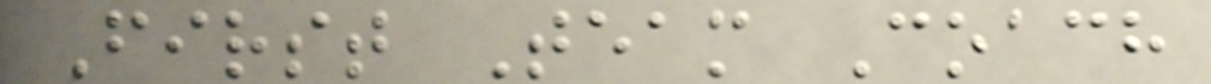First Team Coach
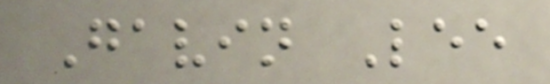Gavin Lee
